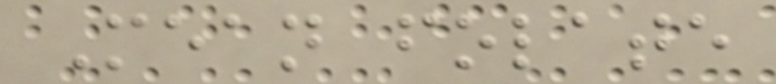Mean folate
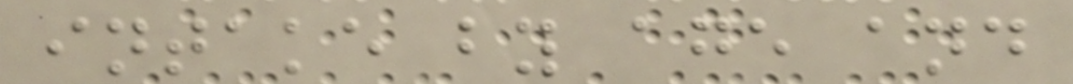intake by age and
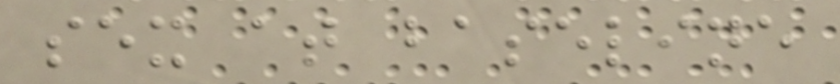sex at baseline
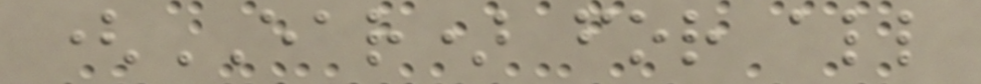(EAR) for all
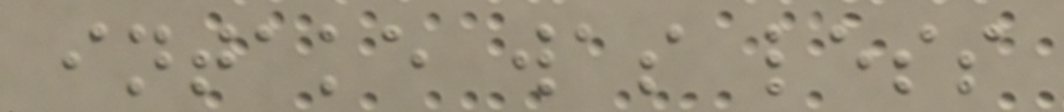intake was less
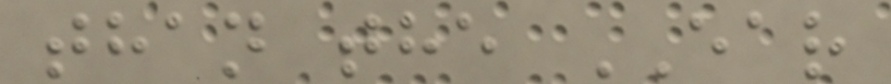than the EAR
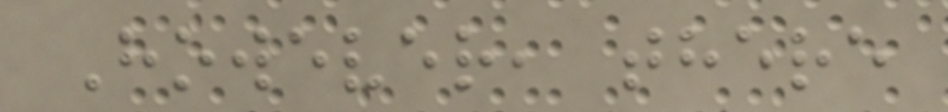However, there
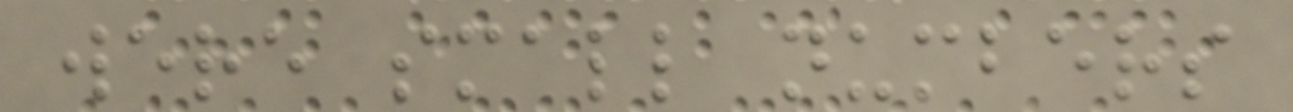were small numbers
